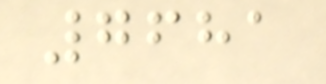7681
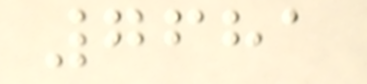7681
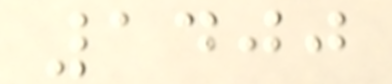1400
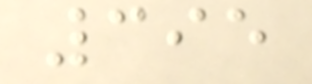395
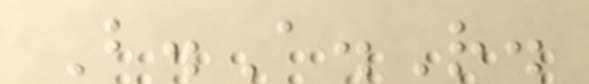B.A.R.
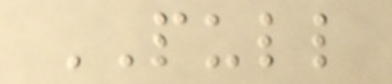PULL
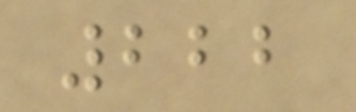222
